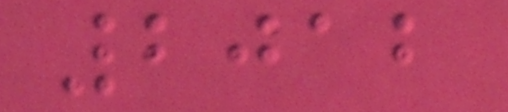2012
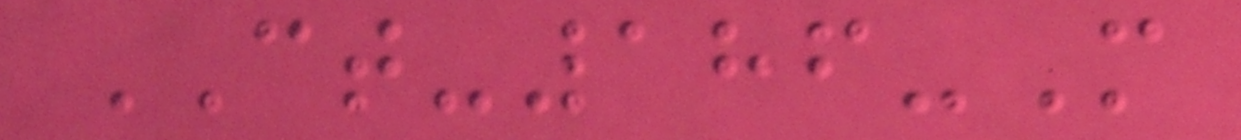CT-186-M
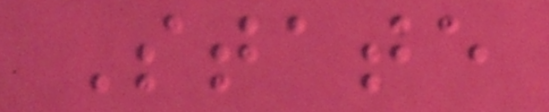State
